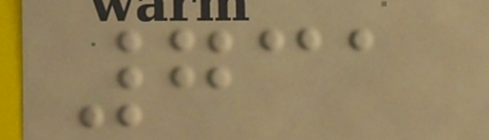731
